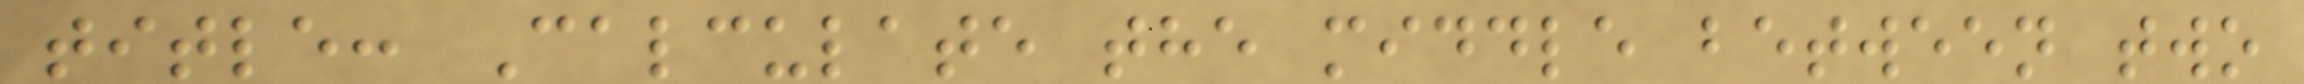title: Calculate the middle between two
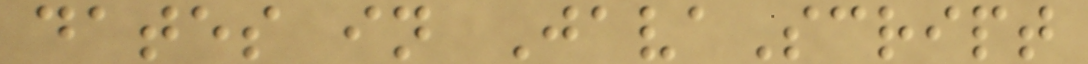dates in JavaScript
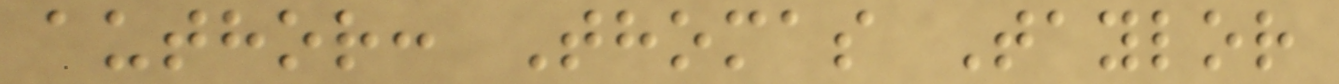author: Thomas Taylor
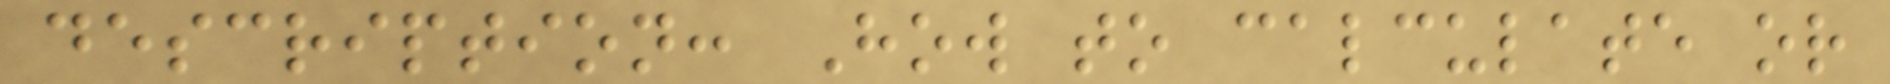description: How to calculate or
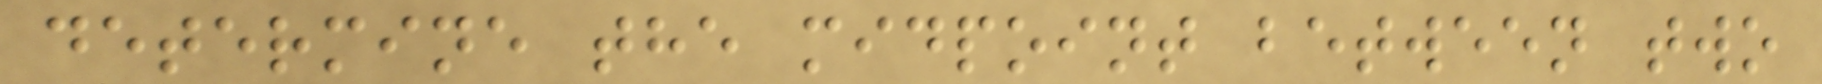determine the midpoint between two
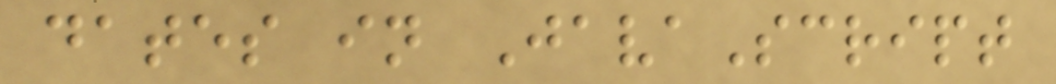dates in JavaScript
